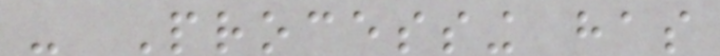- Processing has
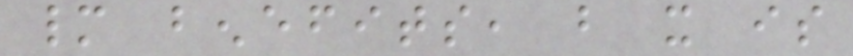many benefits, but it is
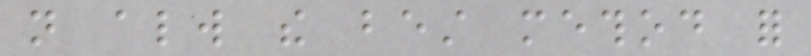not always the best method for
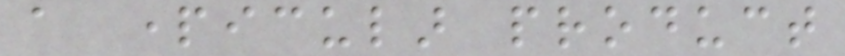a particular product
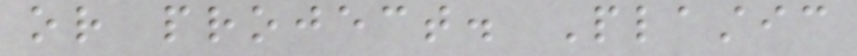or project. Plastic
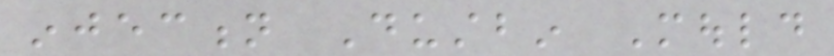injection Dustbin Mould
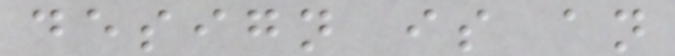design is an
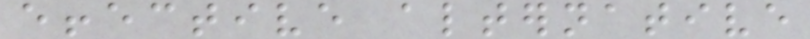effective alternative
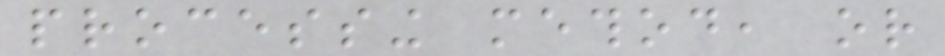processing method, or
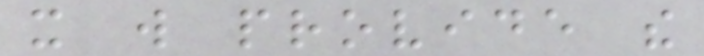it will provide the
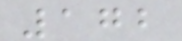172
